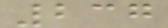237
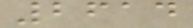2614
